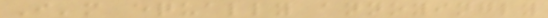I'm equally annoyingly
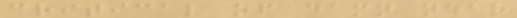critical of damn near
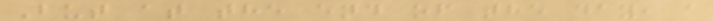But at the end of the day, a
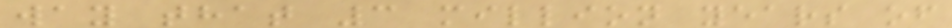way that 3 million years of
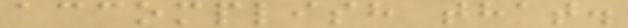accomplish that.
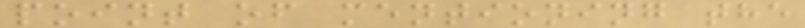point of mentioning the
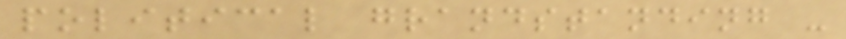political grandstanding -
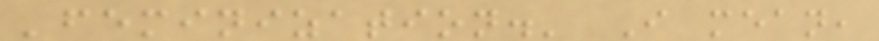'feminization.' I mean,
